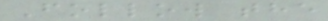Follow the
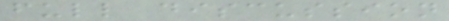full discussion
